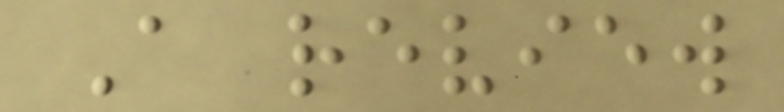A review
